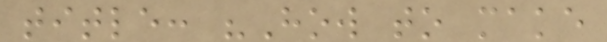title: "How to make
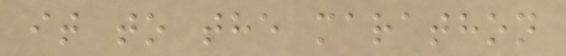it to the marathon
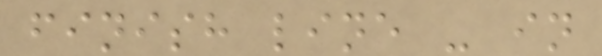finish line - in
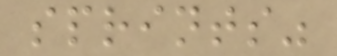sprints"
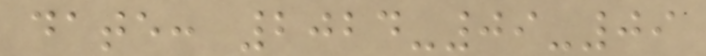date: 2024-09-09
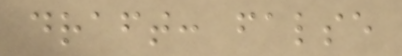draft: false
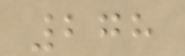278
